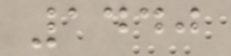1440
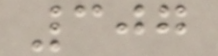307
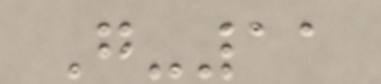G-11
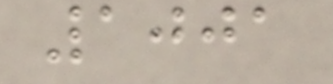1001
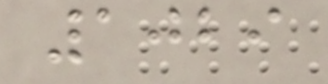1029
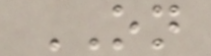ON
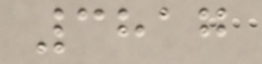3817
